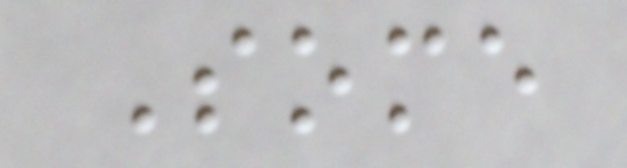Some
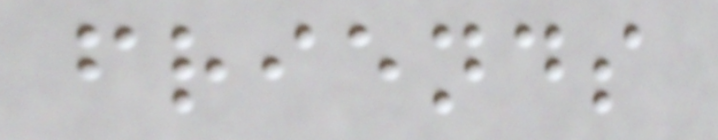friends
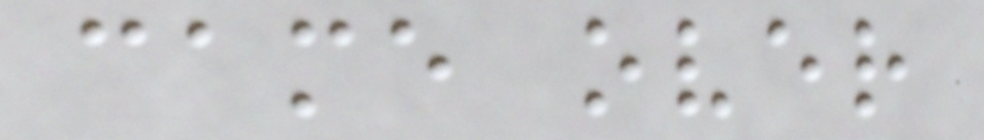came over
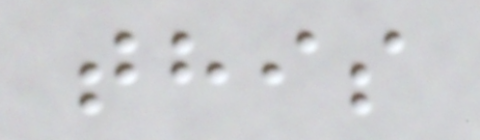this
